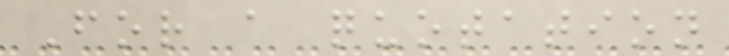For a quotation
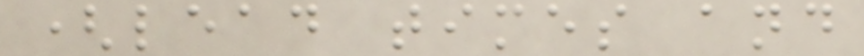(lead times and
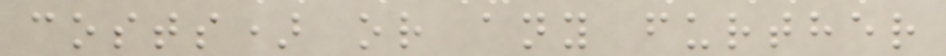costs) or any further
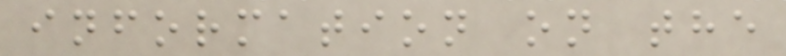information on the
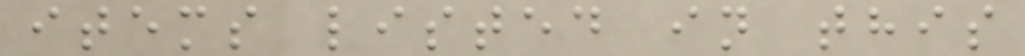items listed in this
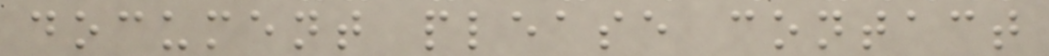document please contact
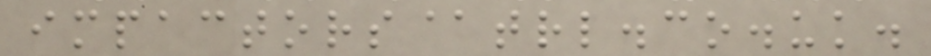impactors@trl.co.uk.
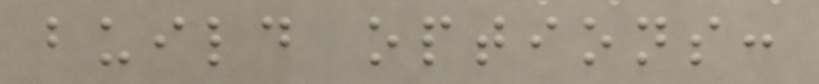build options:
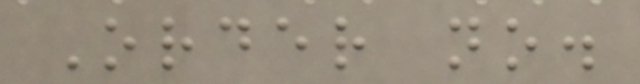Order no.
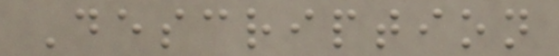Description
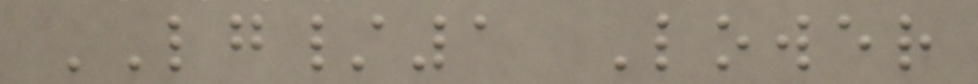LG/1 Lower
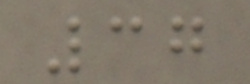37
